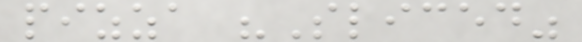pizza "Sliced"
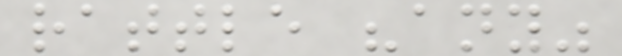rattle "any"
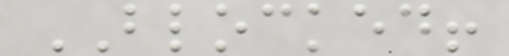BLOCKED!
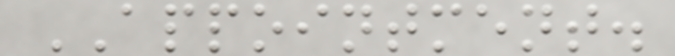APPOINTMENT.
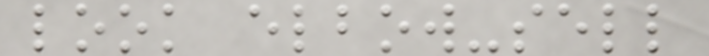look elbow-sell
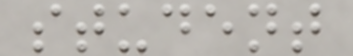student
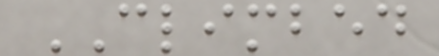CLIMBED
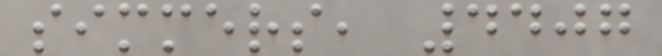simmers, 4407
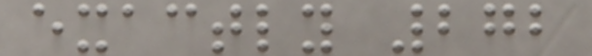exactly 272
